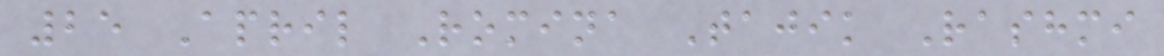25 April Romina Tajik Rashmi
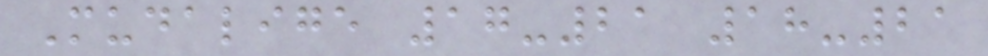Mudalige 17-21 18-21
